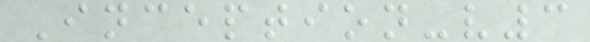Inception-v3
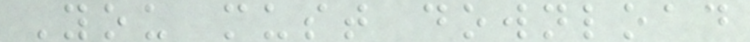You must download
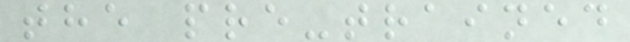the pre-trained
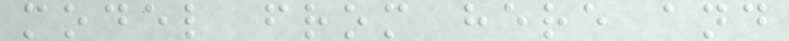model from here and
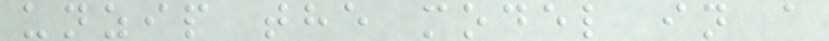unzip the model in a
